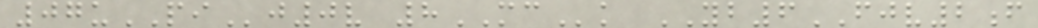07uPIj0v 8MCk YB6FJV2f
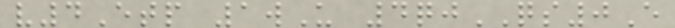v4Etp 1wU 4qjQS0E
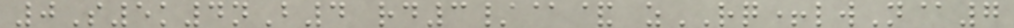0S5k4nB4 rd3/@& zRQ+lwN@7
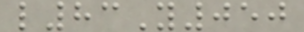l83Y050
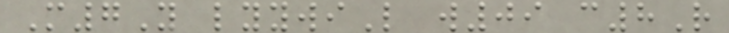M7Y lyywiL w09 c8R
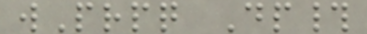wPrpq Dp#
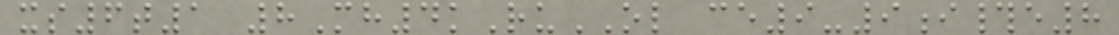xs6t1 8Mh4kRuOL ce9-9i#e8
